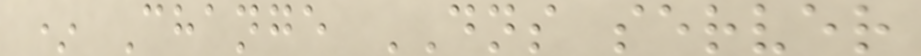* Change DNS server
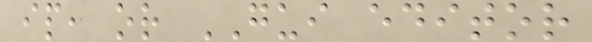ip, or GUI editor
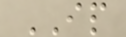IP
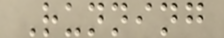Running
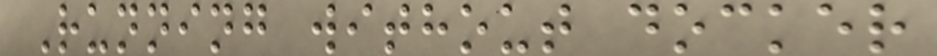Running without docker
